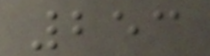253
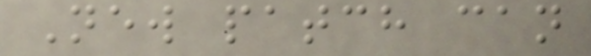New patch can
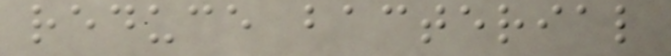reduce bacterial
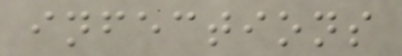infections
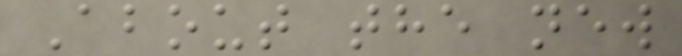About the new
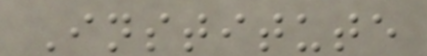Institute
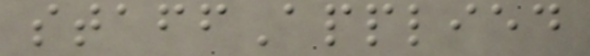staffApplied
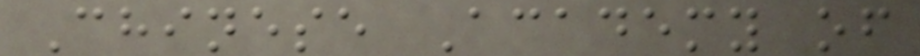Chinese Academy of
